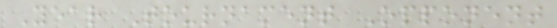Year Tournament Opponent
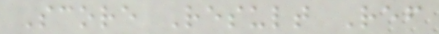Score Result Ref
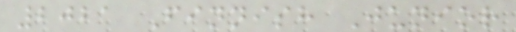2021 Finnish Junior
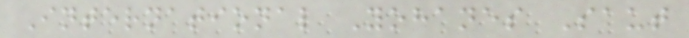International Yohanes Saut
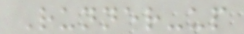Runner-up
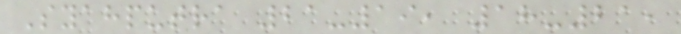Syahputra 21-19, 18-21,
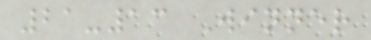21-13 Winner
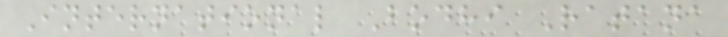International Bodhi Ratana
